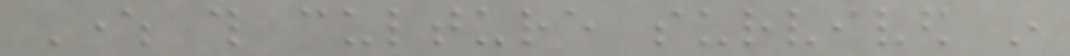Where this culture survived in
